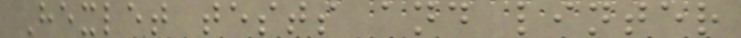Hexlet tests and linter
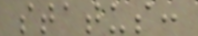status:
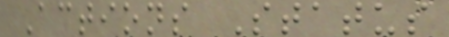Actions Status
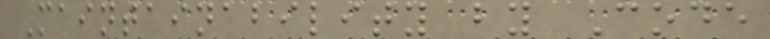Maintainability by Code
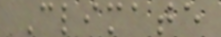Climate
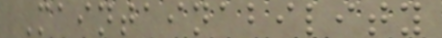Maintainability
